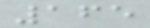165
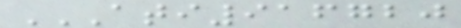ATI916720
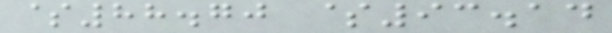$88.70 $93.14
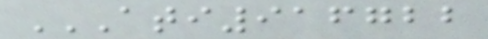ATI916722
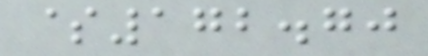$172.70
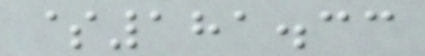$181.33
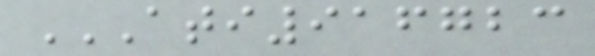ATI916723
